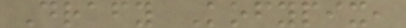Drafy Kofypix,
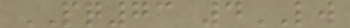PQ73 4LW
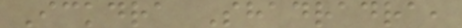Ickdra Shadradra,
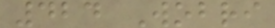424 Wobri
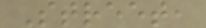Street,
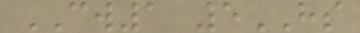CW1 5HS
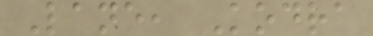Lane, Kodra
